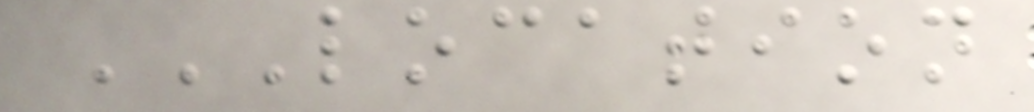LOCATION
